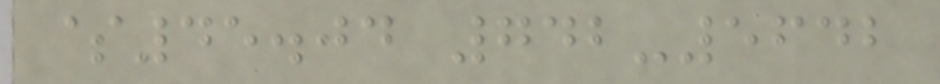$45.04 742-5642
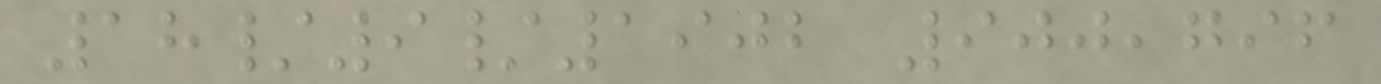18/9/1902 900,796
